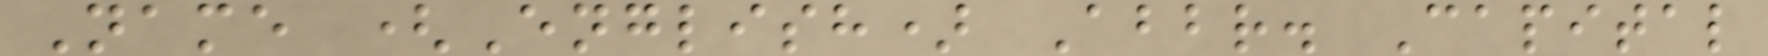Name (English) Abbr. Capital
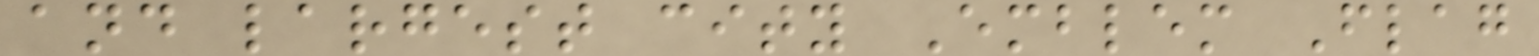and largest city Emblem Flag
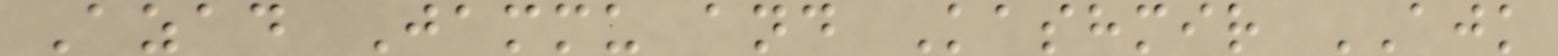Azad Jammu and Kashmir AJK
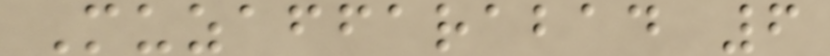Muzaffarabad 6
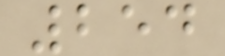254
